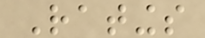Ratings
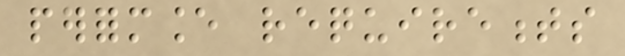performance requirements
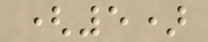(5)
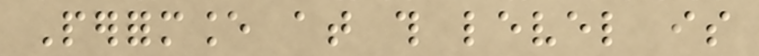Performance at this level is
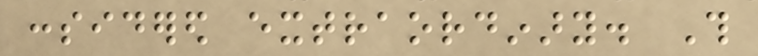considered extraordinary. This
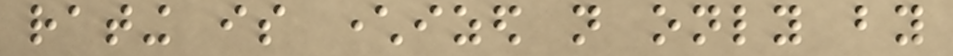rating is characterized not only by
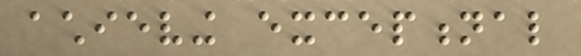achieving exceptional
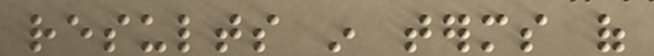results in terms of
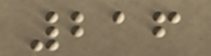216
